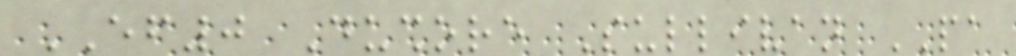EF0 Dushore Sullivan PA
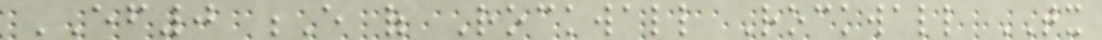EF0 E of Rockwall Rockwall TX
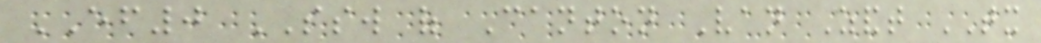EF0 SSW of Canton Van Zandt TX
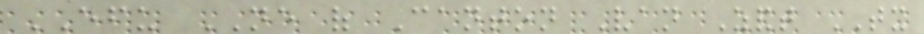EFU NE of Canton Van Zandt TX
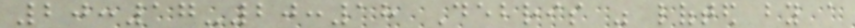20:17-20:18 Debris was lofted by a
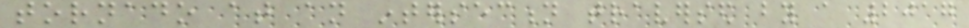tornado at an intersection traversed by a 2017
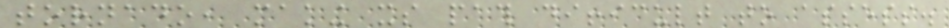tornado, making its path difficult to assess.
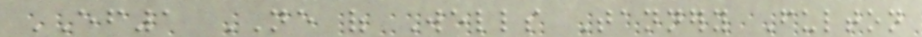EF1 NE of Wells Tannery Fulton
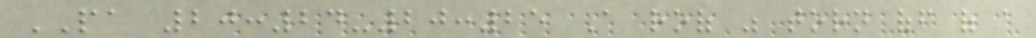PA 20:24-20:25 A roof was torn off of a
